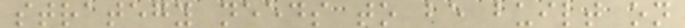strategy needs to be built on
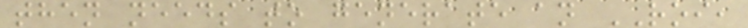then needs to generate an ROI,
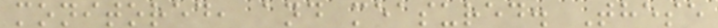monitored, and measured. These
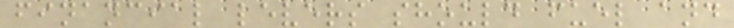financial levers should fuel and
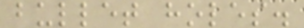bullet holes.
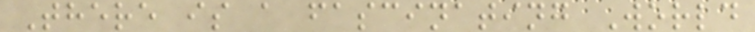There is a fascinating World
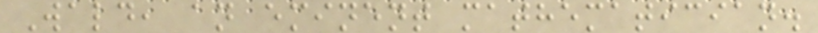Wald, an eminent mathematician.
